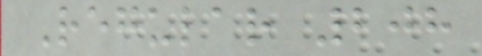Regular 208
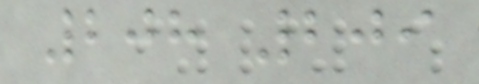208 209
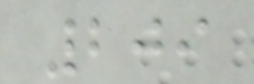209
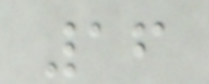16
